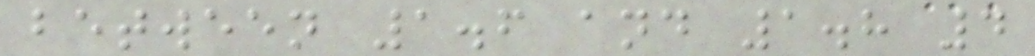between 1.6 and 1.8 4
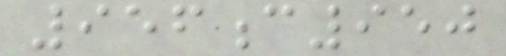956c950
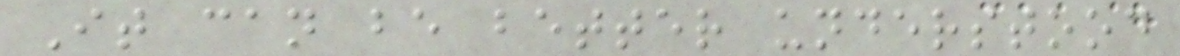It can be better understood
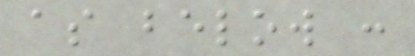as below :
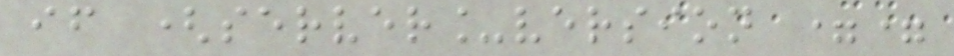if (server_version ==
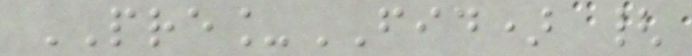PRE_FID) {
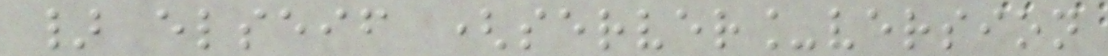} elseif (server_version
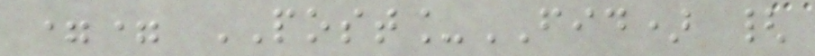== POST_FID) {
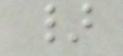}
